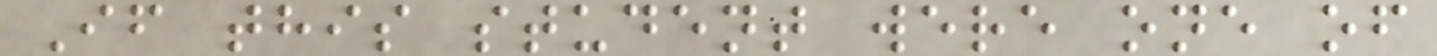If this student were one of
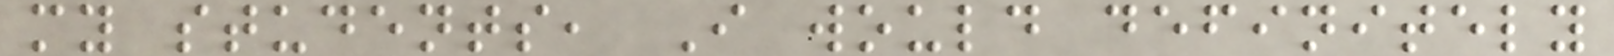my students, I would definitely
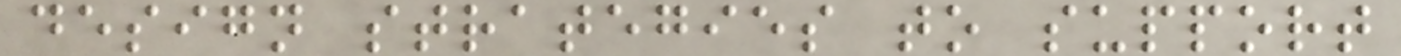design strategies to support
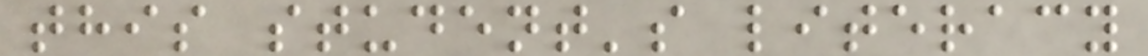this student's literacy
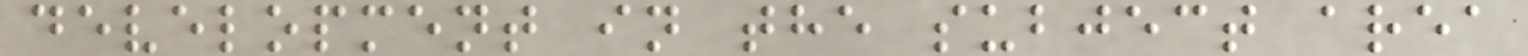development in the subject area
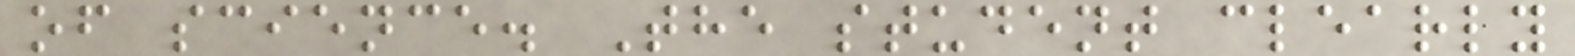of science. The student clearly
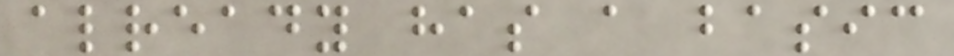already has a basic
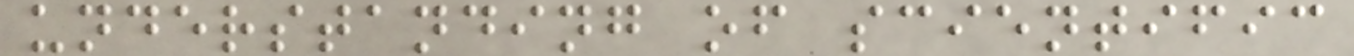understanding of scientific
